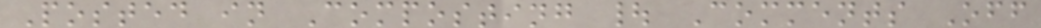Posted in Composting | Comments Off
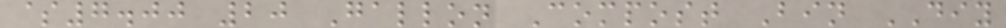$7.00 20 Gallon Compost Bin DIY
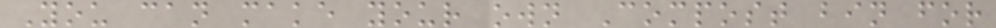You can make your own Compost bin for
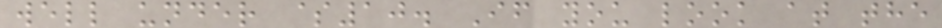well under $10. If you look at the
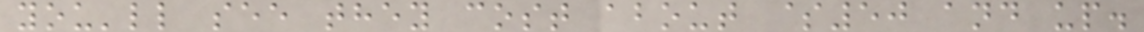you'll see they cost about $50 and up.
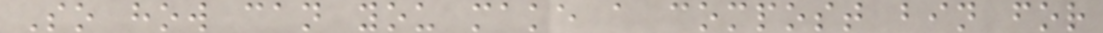So how can you make a compost bin for
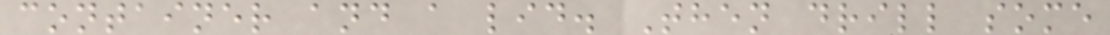container and a lid. Then drill some
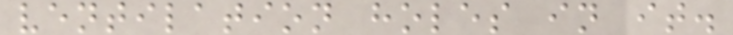ventilation holes in it.
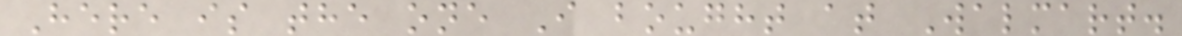Here is the one I bought at Walmart.
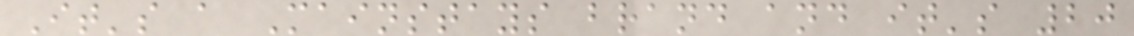It's a Mainstays brand and it's 20
